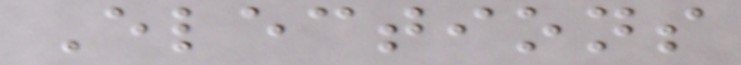Elections
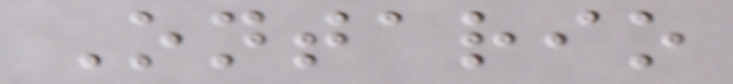Ontario
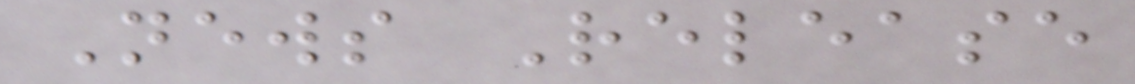News Release
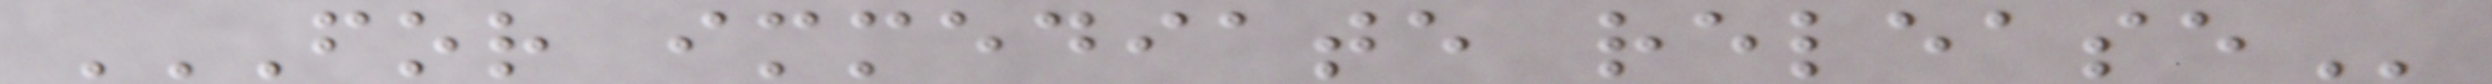FOR IMMEDIATE RELEASE
